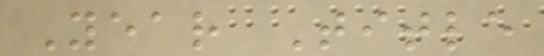Year Title
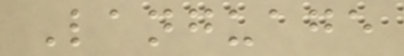Language
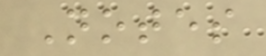Notes
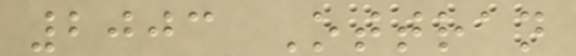2003 Ottran
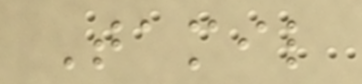Tamil
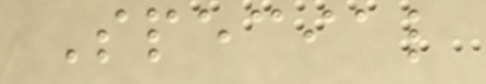Special
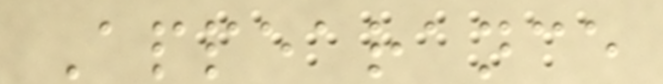Appearance
